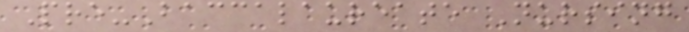Pre-Baccalaureate Nursing
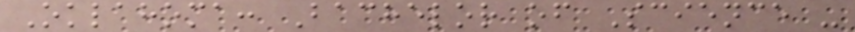Oklahoma: Bachelor of Science -
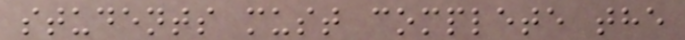students must complete the
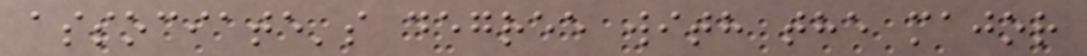associate's degree with the major
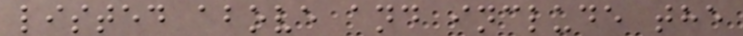listed above and include the
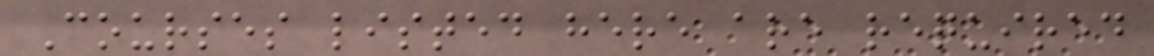Courses listed here are required
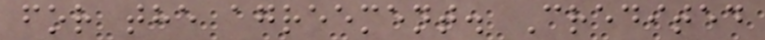for the agreement. Credited
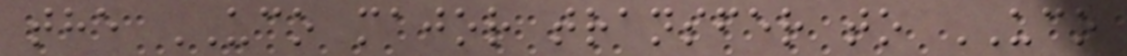the UCO major transfer to UCO
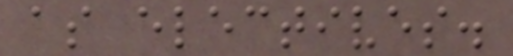as electives.
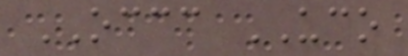OCCC UCO
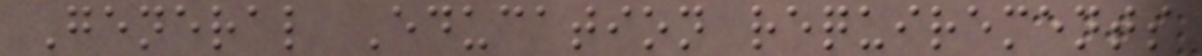General Education requirements
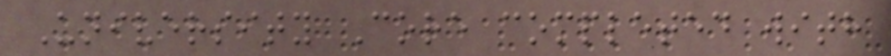University Core completed with
